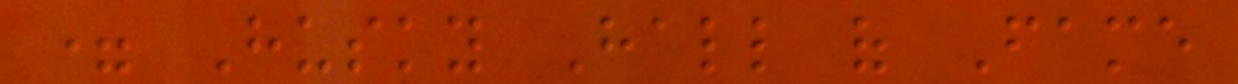= Husky Hall of Fame
